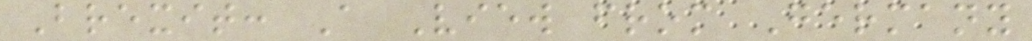Brexit: A View from Germany
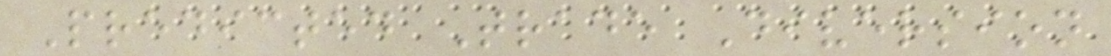Predicted Trade Diversion
